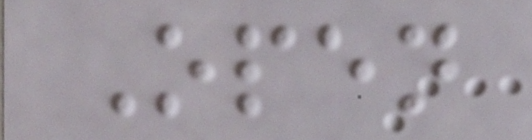Open
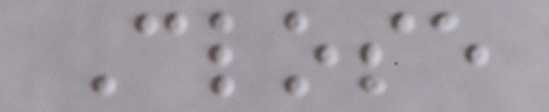Close
